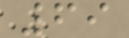69
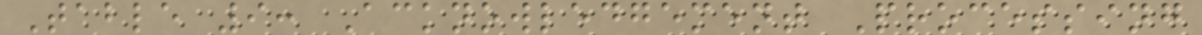Table 9: Acknowledgement Processing
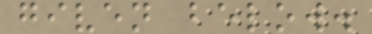given below.
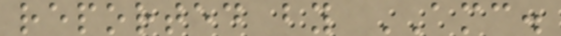reported by AMC.
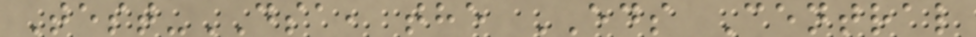Test-DSA, the EDS Central
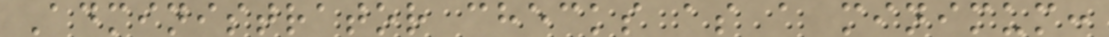Administrator checks as a minimum:
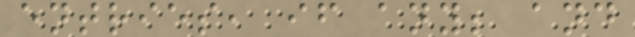entries, if any; and
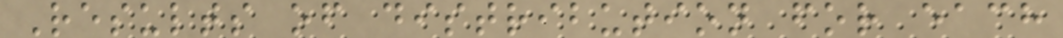Results of distribution for each
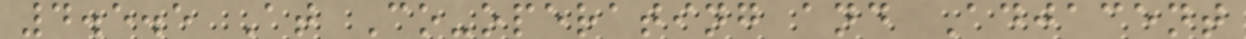4.5.5 At Co-operating and Adjacent
